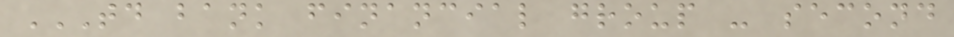TD BANK FINANCIAL GROUP - SECOND
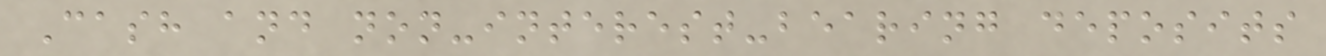Cash and non-interest-bearing deposits
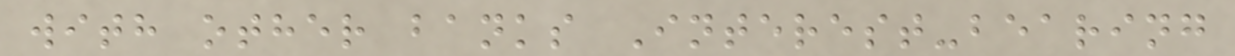with other banks Interest-bearing
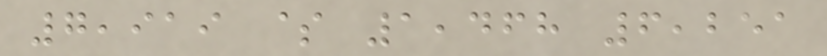7,919 $ 1,468 6,251
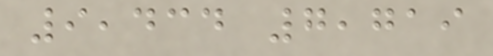9,434 7,719
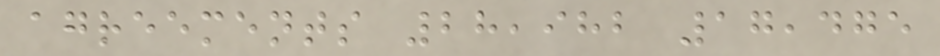agreements 28,982 17,475
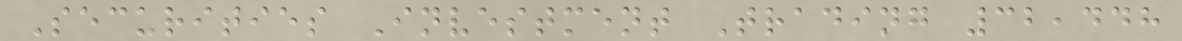Securities Investment Trading 32,448
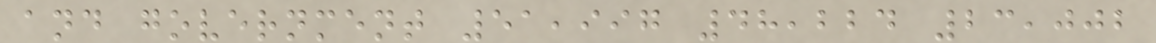and government 51,997 48,224 23,002
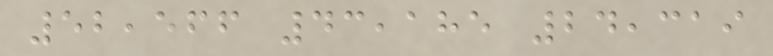52,566 43,185 24,319
